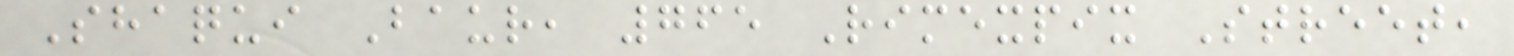Shaqui Baur, 765 Rimexpix Street,
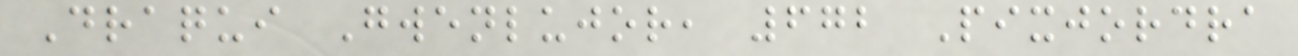Draqui Gwenlujor, 672 Pixjordra
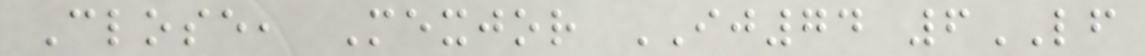Close, Mexjor IJ74 6LF
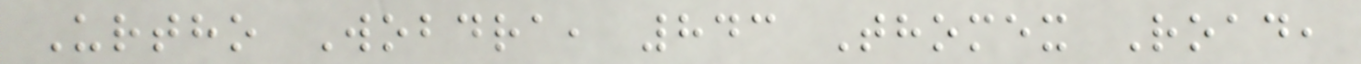Urtho Wobdra, 843 Thomex Road,
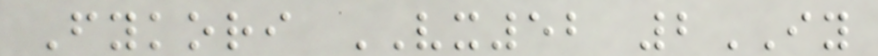Fykori VX52 2IY
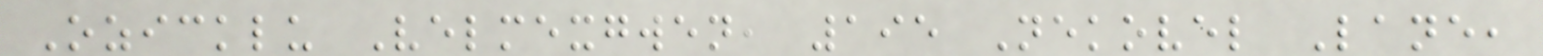Ozicklu Velmexgwen, 195 Nekovel Lane,
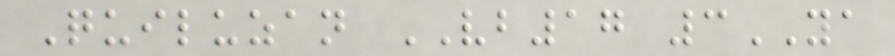Quiluzan VB17 3YA
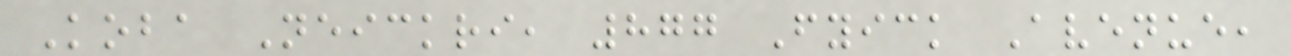Koba Neickri, 877 Fyick Avenue,
